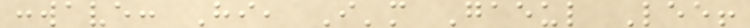:wave: Hi, I'm Gaeul Lee!
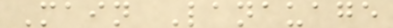Main Lanauage
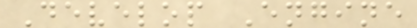Develop Engine
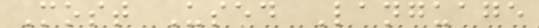Most Used Language
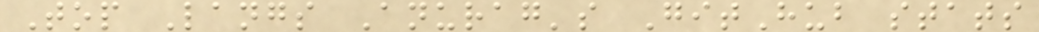Top Langs Anurag's GitHub stats
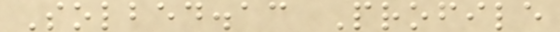Solbed.ac Profile
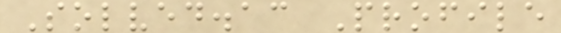Solved.ac Profile
